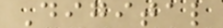Digital
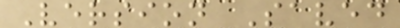Version Saved
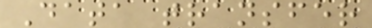Data transfer
